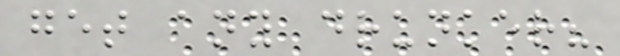get any drunker?
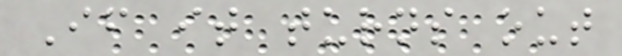If it turns out
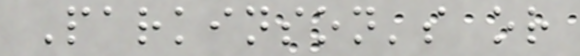Parkinson's or
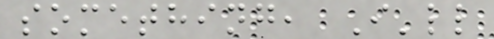something, I'll
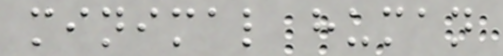minimal human
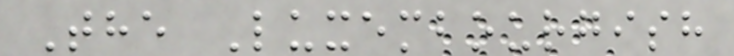The Luxembourgish
